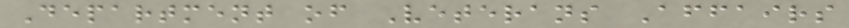Department of Veterans Affairs
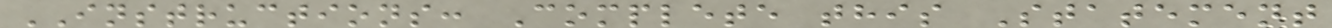INSTRUCTIONS: Complete this Statement
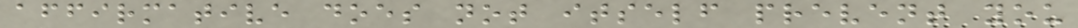affirmative does not itself prevent you
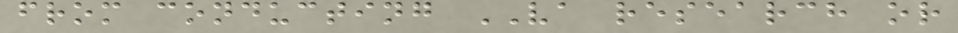from conducting VA research or
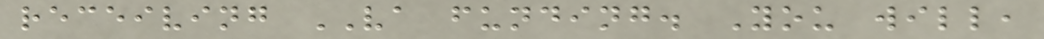receiving VA funding. You will,
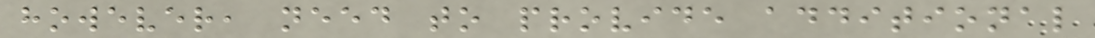however, need to provide additional
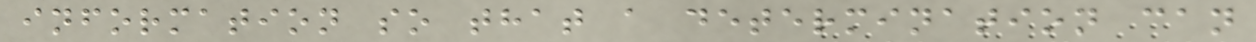information so that a determination can
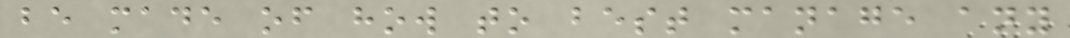be made of how to best manage any
